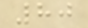80
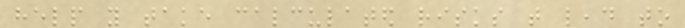help you take calculated risks that lead to
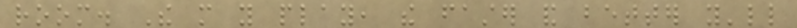room. The more you play, the faster and better you'll
